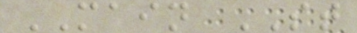MAIN ST
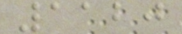1120
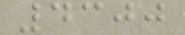4300
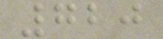720
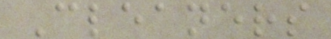Cleaners
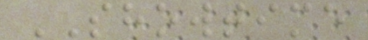SHOWTIME
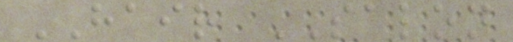HAIR SALON
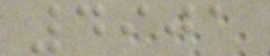4901
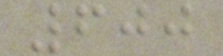600
